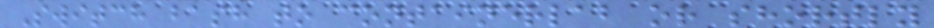Switch bash to containerlab or shortly
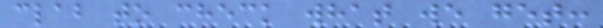clab to check what we get:
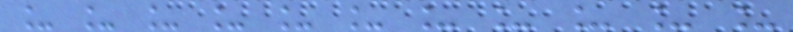_ _ _ _ _ _ _ _ _ _ _
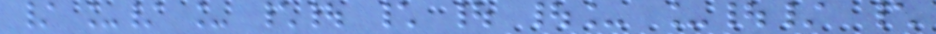/ _/ _ \| \ | |_ _|/ \
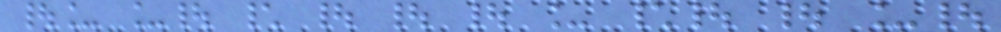|_ _| \ | | | _ \| | _|
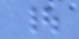|
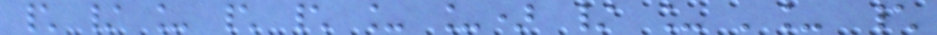\ / _ \ \ _ _) / _ '_ \
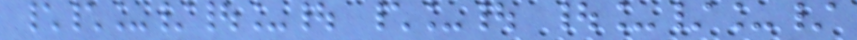\\_/|_| \_| |_/_/
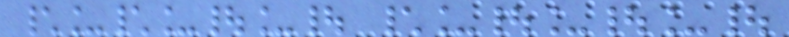\_\_|_| \_|_|_|
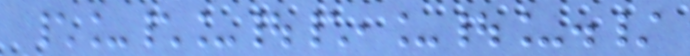\_\_|\,_|_./
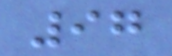97
